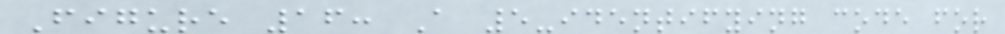Figure 16: A 5-identifying code for
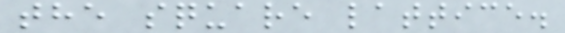the square lattice.
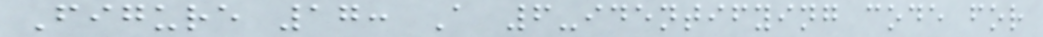Figure 17: A 6-identifying code for
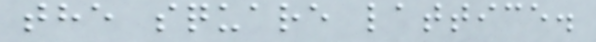the square lattice.
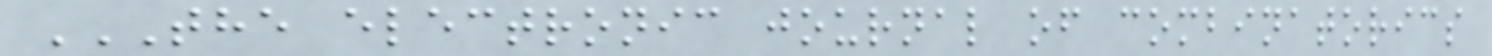THE ELECTRONIC JOURNAL OF COMBINATORICS
